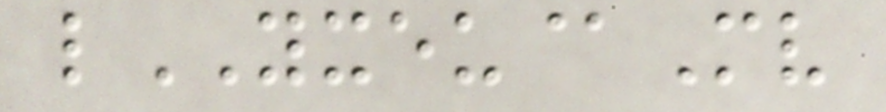lYXEU@Mv
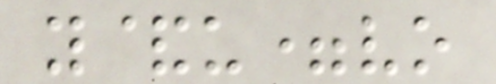y&u=vo
